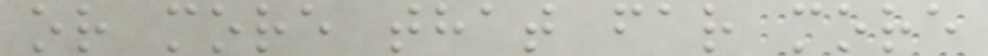or more that far more
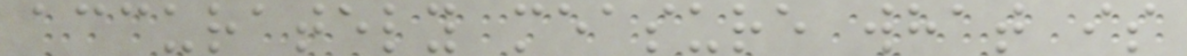accurately measure what is
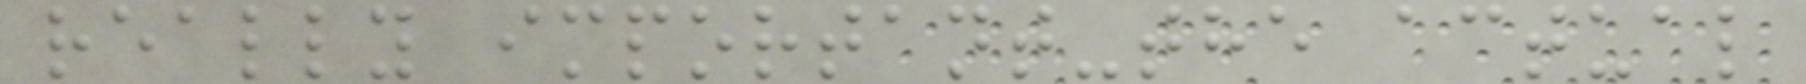really important-the actual
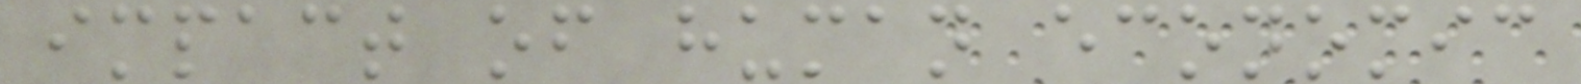impact of human economic
